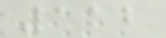112
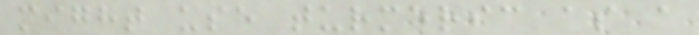might use turmeric as a
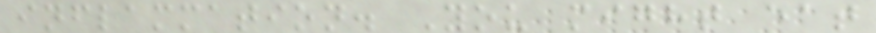inflammation. You might eat
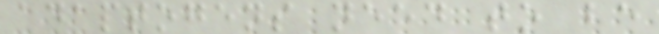adaptogens need to be
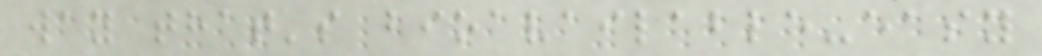way that's bioavailable-easy
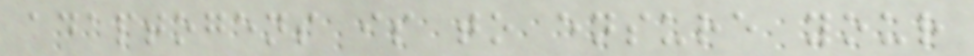adaptogens is to ensure your
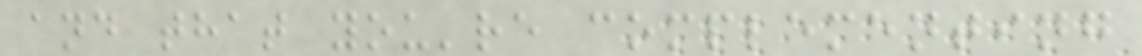and that you're complementing
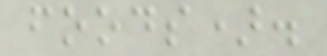foods).
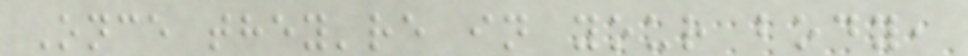Once they're in your body,
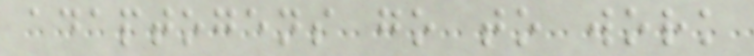adaptogens go to work
